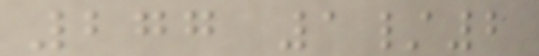277 1/2
